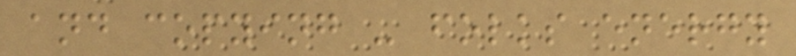and copying - folks energy
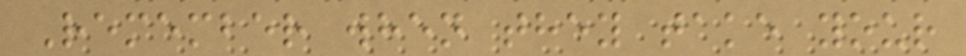Remember when they take your
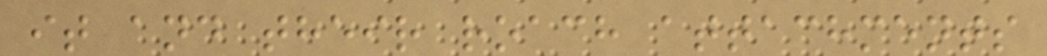it and their roach attachments
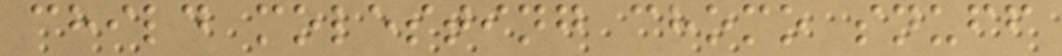child molesting chomo snuff
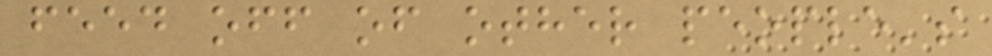feed off of other people's
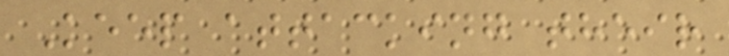Keep attacking their
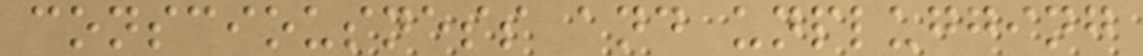consciousness and unplugging
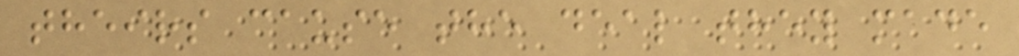theirs cause the deal they made
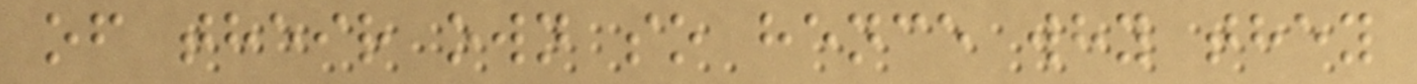of their own so hence why they
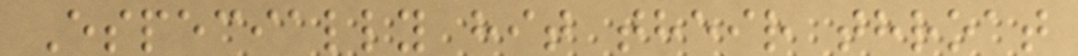Especially hit their throat
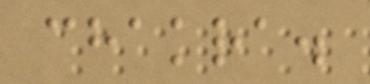chakra.
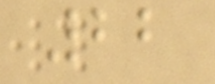22
